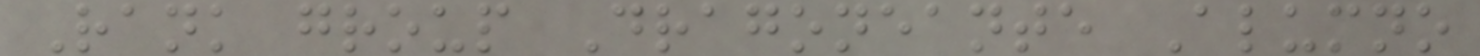Rank group Dragoneante Alumno
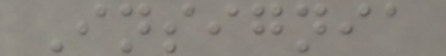Insignia
